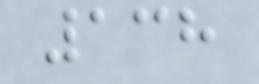138
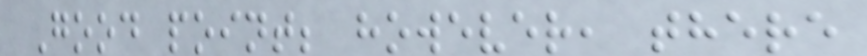Good point; however, there
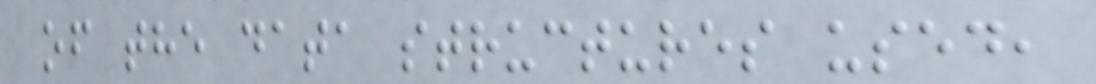of the data structures used,
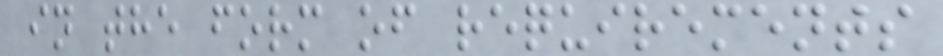in the form of requirements
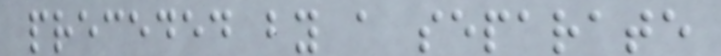preceded by a separate
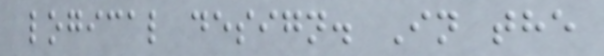logical design. In the
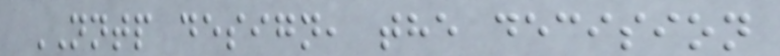NNTP design, the decision
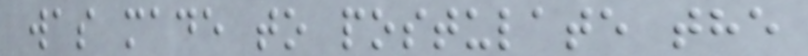was made to postulate the
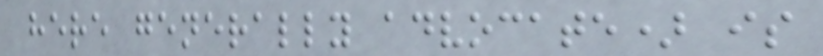here generally advocate) is
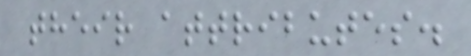their attributes.
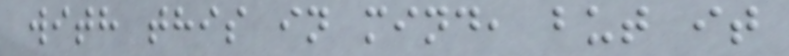with this in mind, but it
